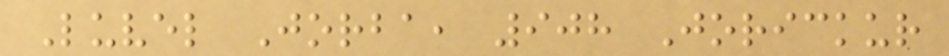Luvel Jorba, 908 Jorickur
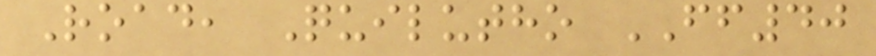Road, Quilutho FF40
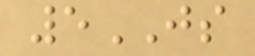5JS
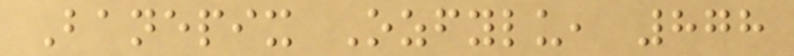Banepix Ozfylu, 878
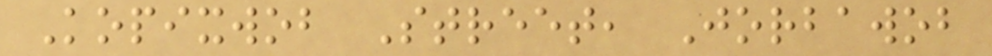Kopixwob Street, Jorbawob
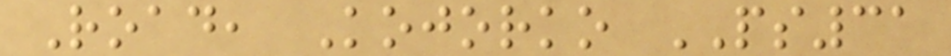Road, Kojorko PS31
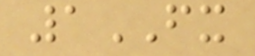1FX
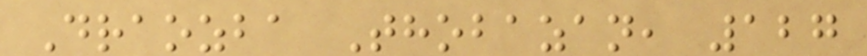Draozba Thobazan, 127
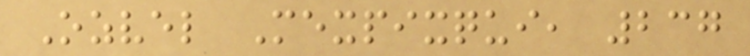Ozvel Mexpixqui, 237
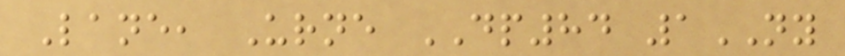Lane, Urne DP84 1NY
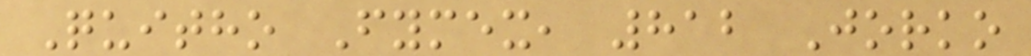Quitho Fymex, 812 Jorko
